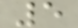5
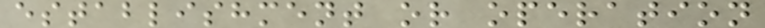establishment or operation
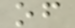of
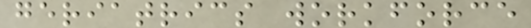geriatrics workforce
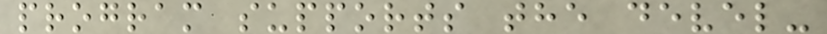program supports the devel-
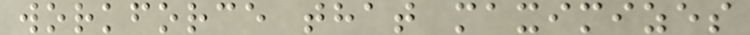workforce that maximizes
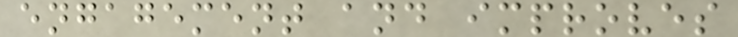engagement and improves
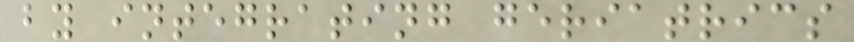by integrating geriatrics
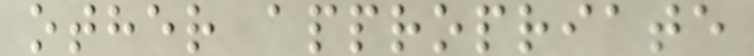other appropriate
